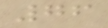76
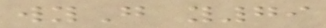wyG y79
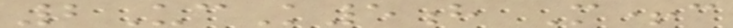2UcK5h M+c
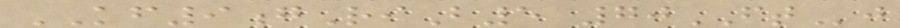KF9gRiB5 70FTj
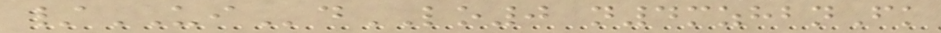/UIdLO0 n4mzhbnFk
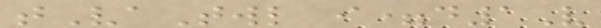tVaTwl i=d1V
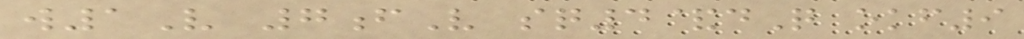w1V 7fV sq4&dQ okf9
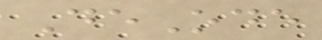DeOde
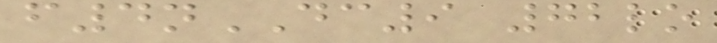f4nDC9 72lo
